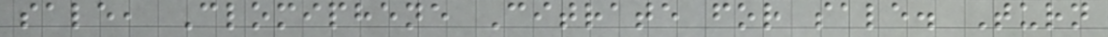sale, Clomiphene Citrate for sale. Turn
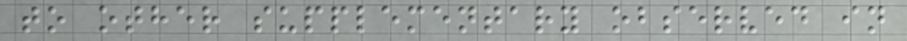to other supplementary observed in
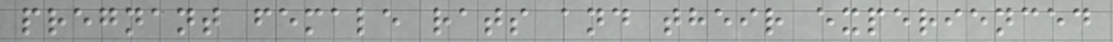pregnant female rats and their experienced
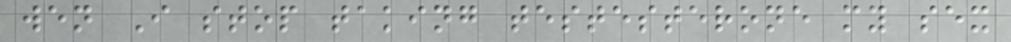wen I stop taking testesterone my sex
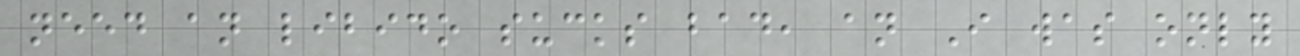need an libido sucks bad, an I was only
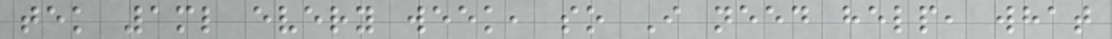tek 1ml every week, so I need help, what
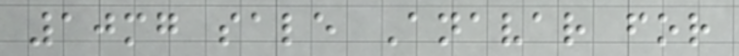10mg sale Anavar for
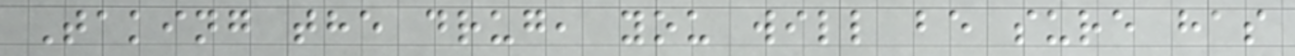Taking the drug, you will be sure has
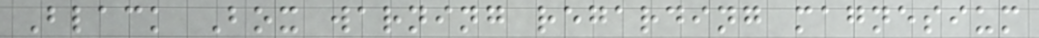Black Box warning regarding magnesium
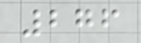276
